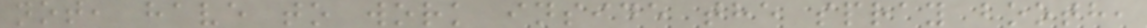not, have to work inside the spray booth,
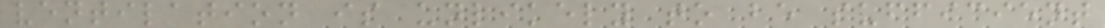ventilation is unlikely to be sufficient
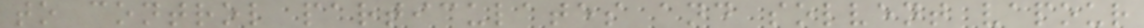to control particulates and solvent vapour
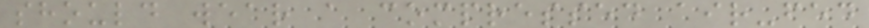should wear a compressed air-fed
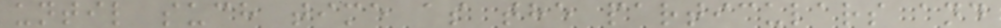until such time as the particulars and
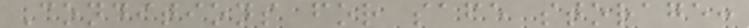Conditions for safe storage:
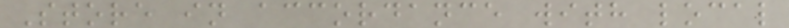Store in accordance with local
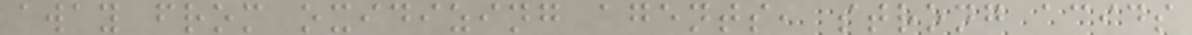away from oxidizing agents, strong acids
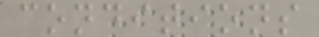conditions
